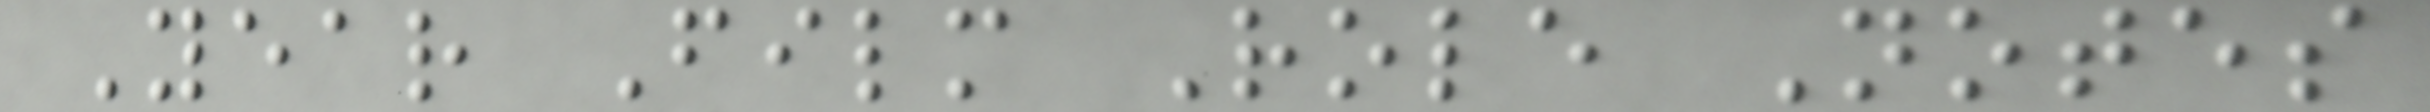Year Film Role Notes
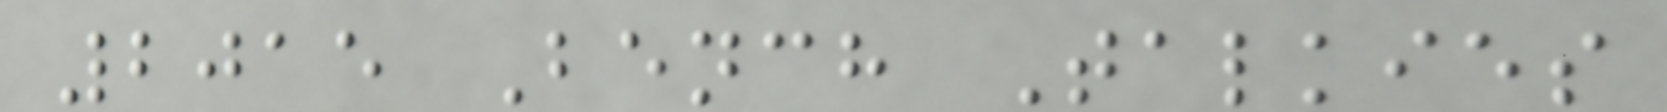2015 Bench Talkies
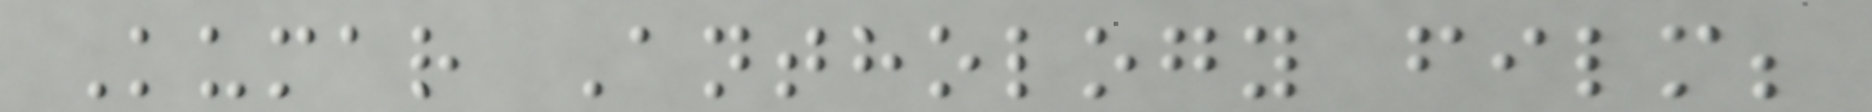Kumar Anthology film;
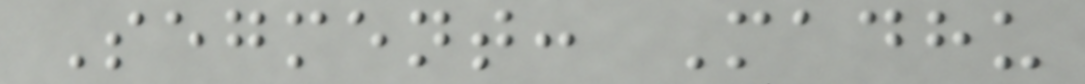Segment: Madhu
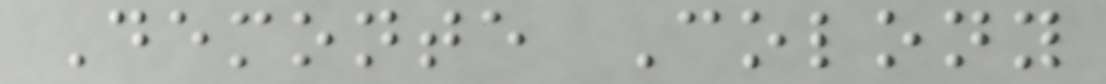Demonte Colony
